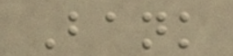Bank
